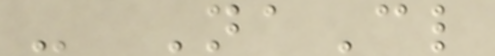- NaCl
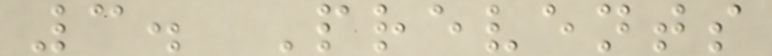3. Prevents
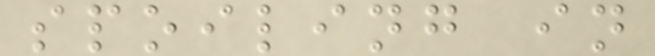spoiling in
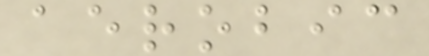aerobic
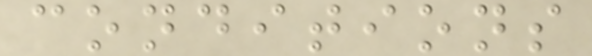conditions
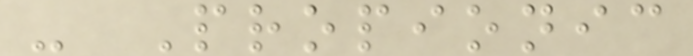- Propionic
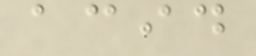acid
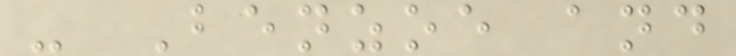- Benzoe and
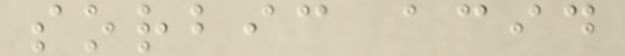sorbic acid
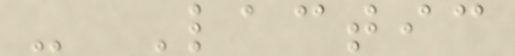- Lactic
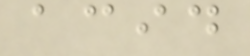acid
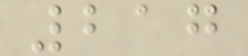217
